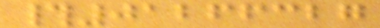#01266327
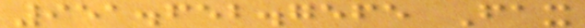951.652.7565 Fax
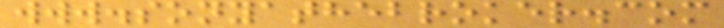www.sonyathebroker.com
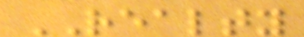REALTY
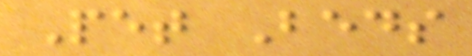Pet Beds
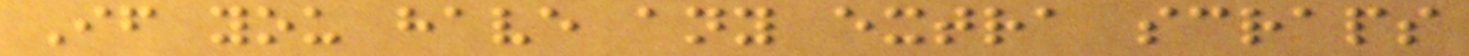If you have any extra scraps
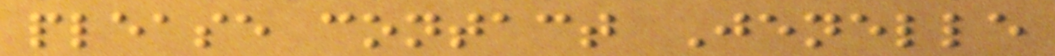please contact Jenelle
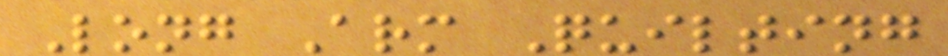Long Arm Quilting
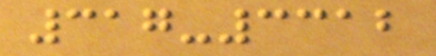317-3312
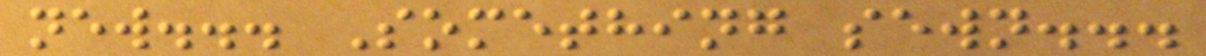new... Something sewn...
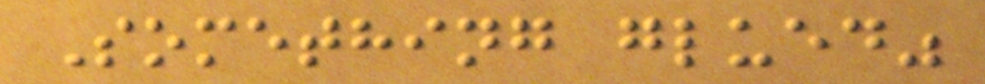Something glued"
